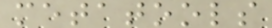metatools
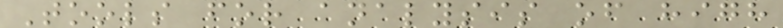Tools for analysis of high
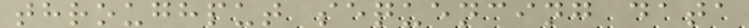throughput sequencing data
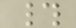#
